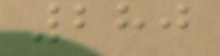280
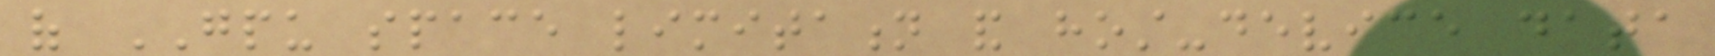of GPU space limitation and host-device data
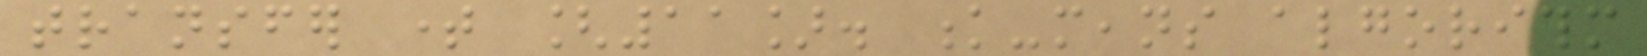transfer time [11]. k-means algorithm
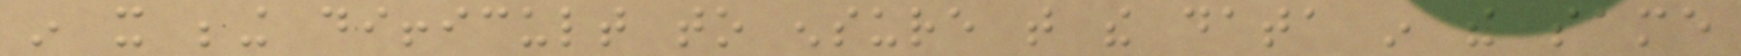in it being difficult to ensure that the data in the same
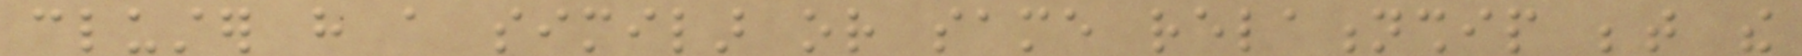cluster have a similar or same relationship between the
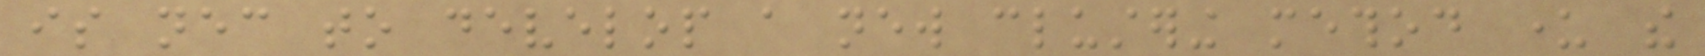is necessary to develop a new clustering method under the
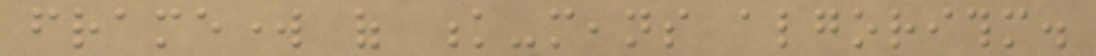framework of k-means algorithm.
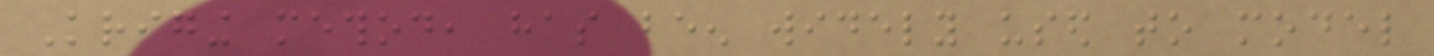Kriging method, has been widely used to model
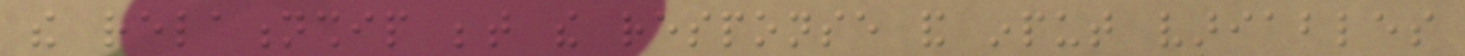the relationship between the response and input variables
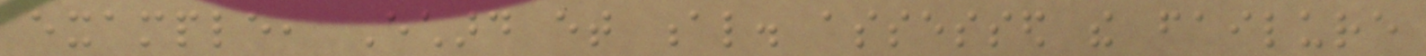example, Echard et al. assessed the failure
